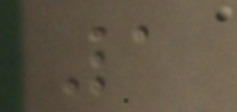1
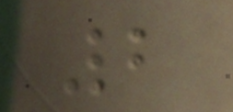2
